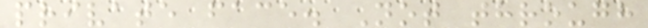private face. Not through
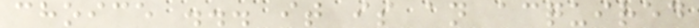choice ... it is an acquired
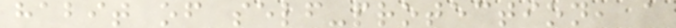habit of self-protection, a
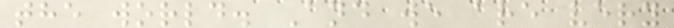the world. And we are very
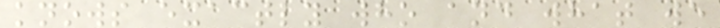knows exactly who and what we
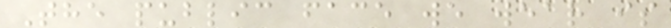The public face we wear is
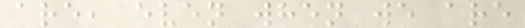are, even when we are
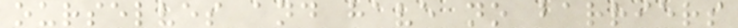ourselves and have no barriers
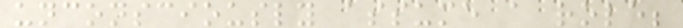unconsciously assume a role;
